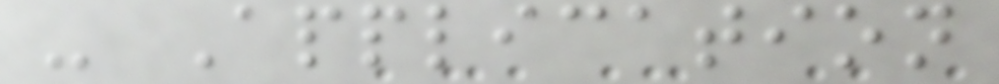- Application
